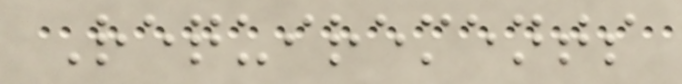Requirements
